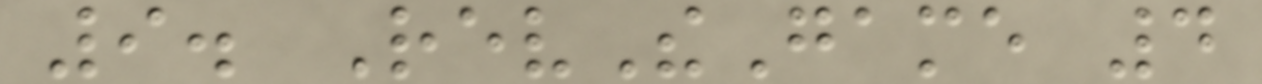9. RevTheGame 4
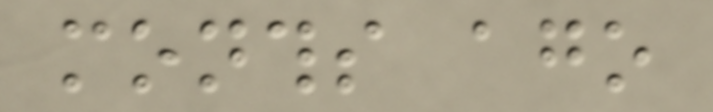months ago
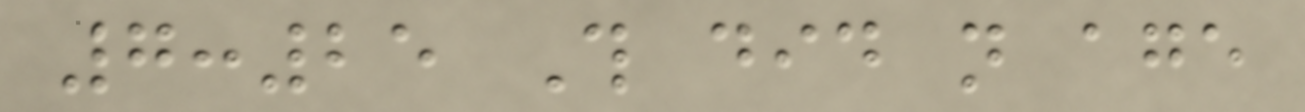7:25 This did not age
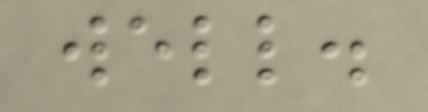well.
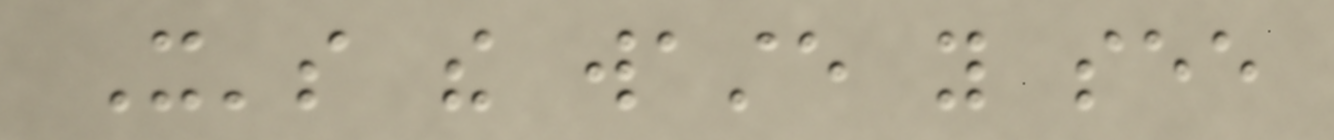It's the waste you see
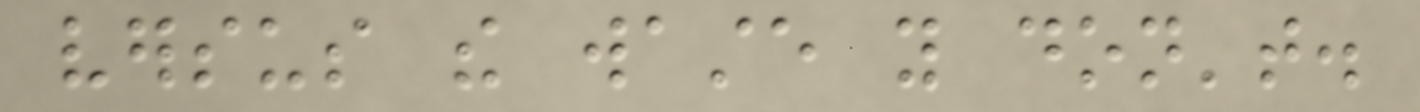versus the waste you don't.
